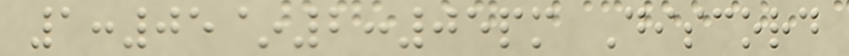1:05~2:05pm Discord
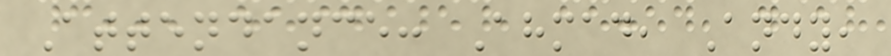Attendance: Ahmad, Andy,
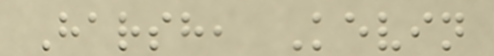Harsh, Kevin
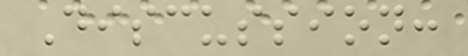Discussion:
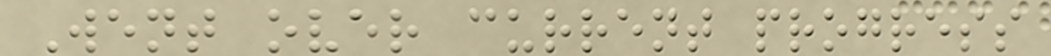Went over current progress
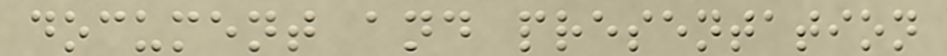document and presentation
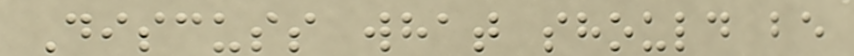Discuss what should be
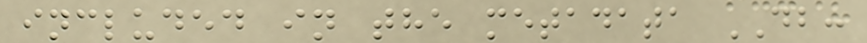included in the metadata DB:
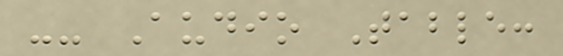-- Audio Table:
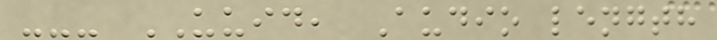--- UUID, Audio length
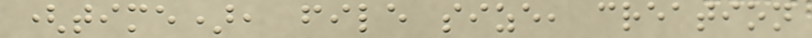(time), file size, creation
